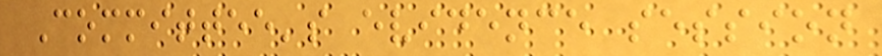Committee's evidence session
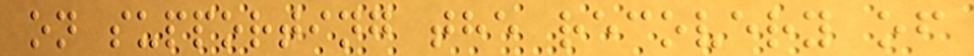on supporting the recovery of
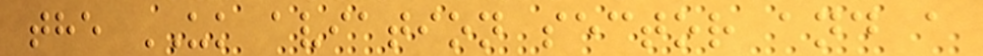the UK aviation sector and a
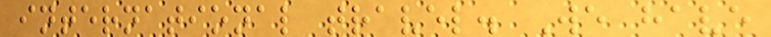international travel. We have
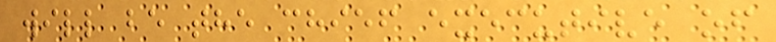will be the chief executive of
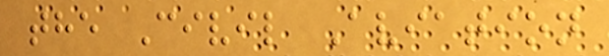the Civil Aviation
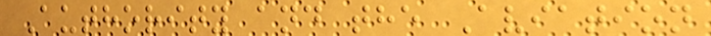Authority and the Aviation
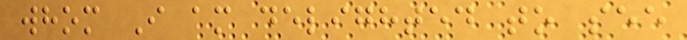whom I am delighted to see
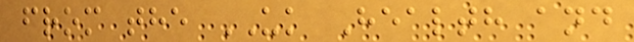from the UK Health and
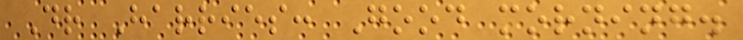Dr Harries: Good morning.
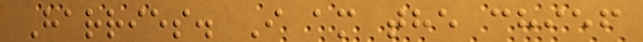Harries. I am the chief
